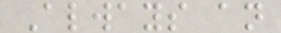Always an
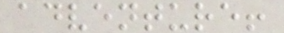adventure!
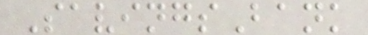SavingsBank
